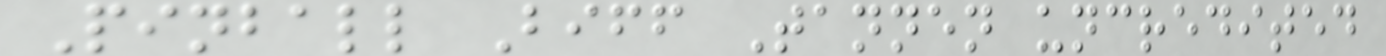Pinball Biff Tannen uncredited
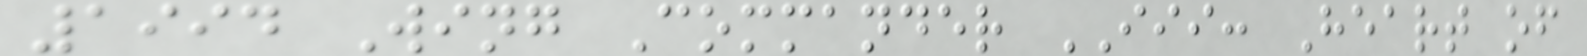1994 Wing Commander III: Heart of
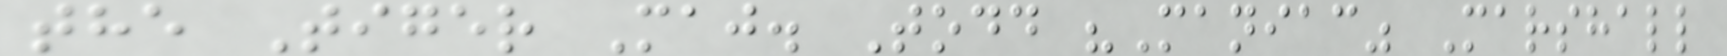the Tiger Maj. Todd "Maniac" Marshall
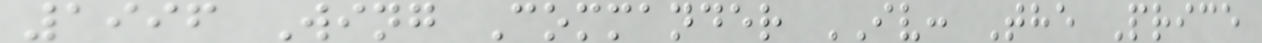1996 Wing Commander IV: The Price
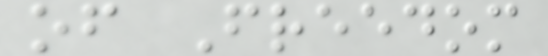of Freedom
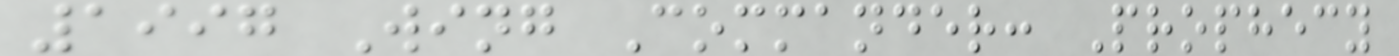1997 Wing Commander: Prophecy
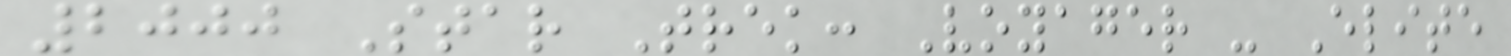2000 Star Trek: Voyager - Elite
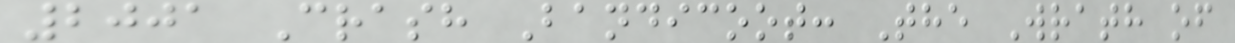2001 Crash Bandicoot: The Wrath of
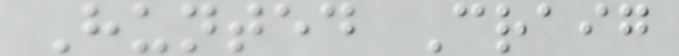Hunted Craig
